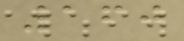160
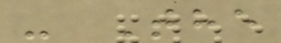- The
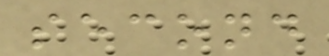second
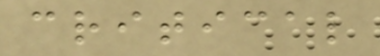critical
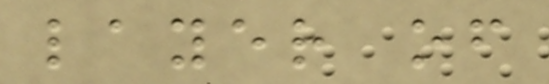layer of
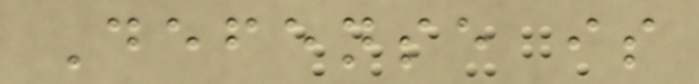Defense is
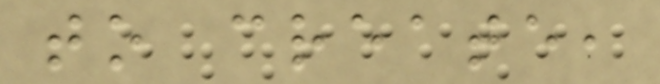to create,
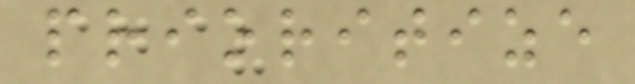prioritize
